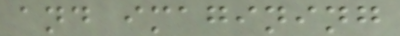and imagining
